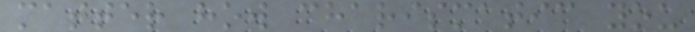matter how charismatic you
